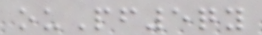ouPf5qy
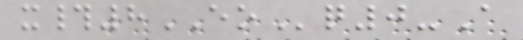x#8EOq0-A
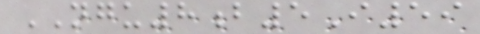NGU8b5I59
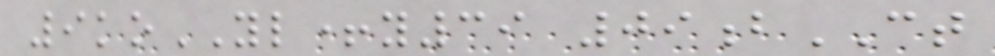9koYL+y39 09bCT
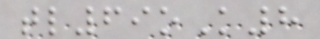tl69oK8
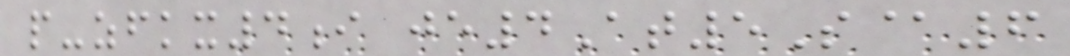p-zfkx4i je4At5S@6
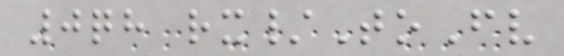0qh rx/ToFv
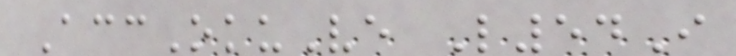AccOkuVe L54I
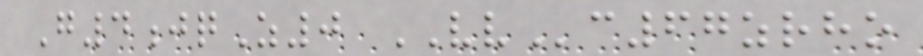G4jqZ0 VVc67zrho
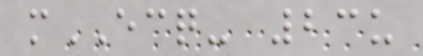mECQ- 23u
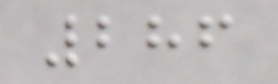286
